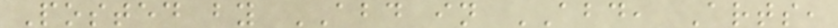Posted by ABD in ABD, Arts,
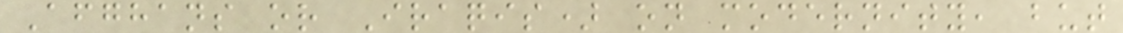Afghans or Iraqis) on modernity, but
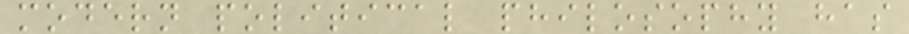modern political philosophy has
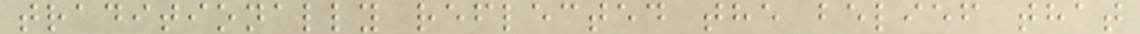traditionally reflected the belief that
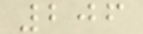206
